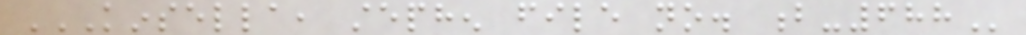KINSELLA, STEPHEN FILE NO. B-688
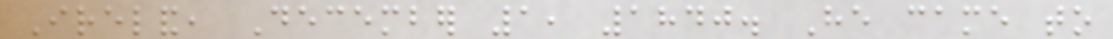Ireland, December 1, 1840. He came to
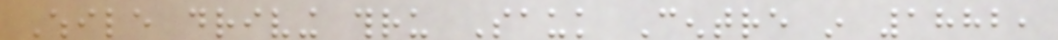While driving thru Sauk Centre in 1882,
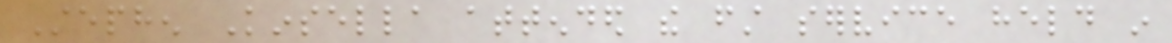Stephen Kinsella attended the first service held in
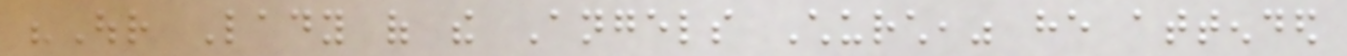"Our Lady of the Angels Church," he attended
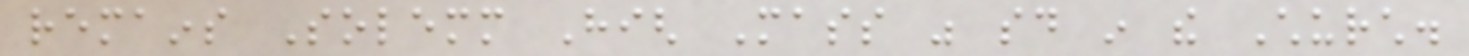remains Solemm High Mass was said in the Church.
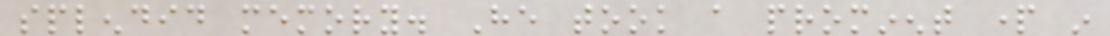splendid memory. He took a prominent part in
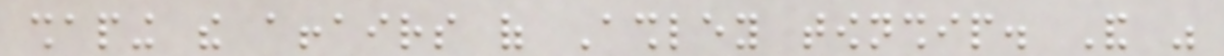shaping the affairs of Ashley township. And was
